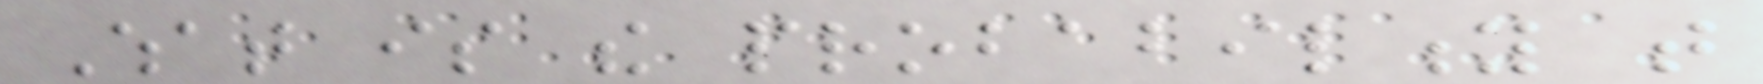What is the probability that
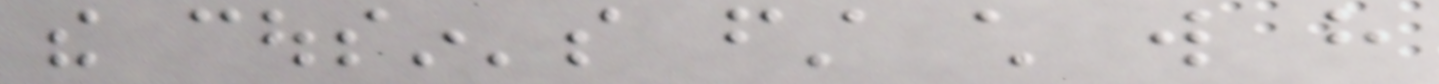the cousin's first child will have
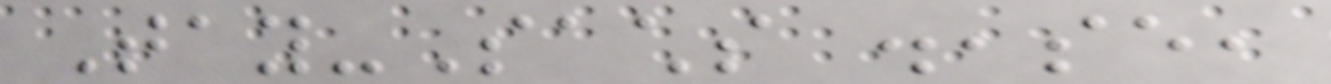Tay-Sachs disease,
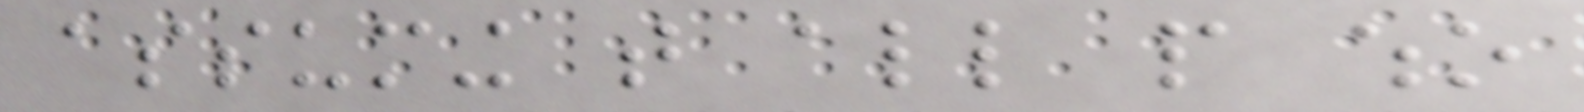assuming that all people who
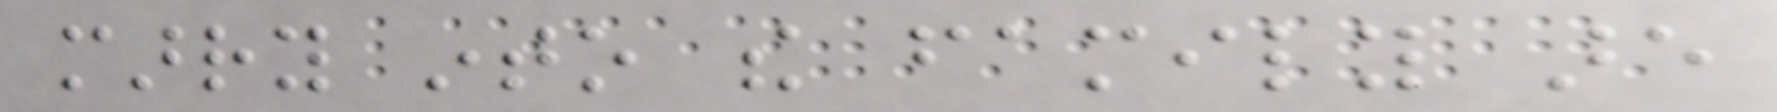marry into the family are
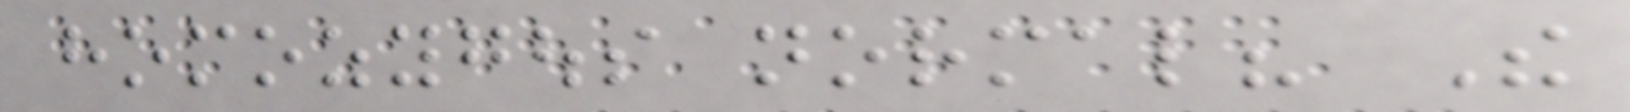homozygous normal? The
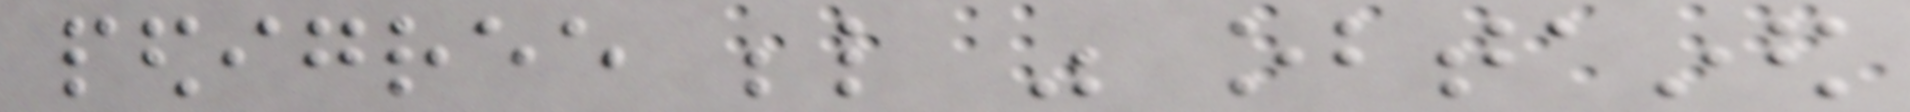pedigree below was obtained
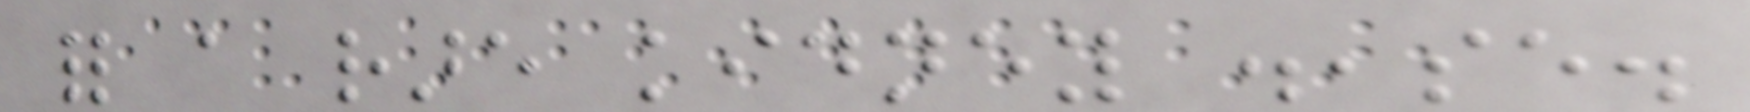for a rare kidney disease.
